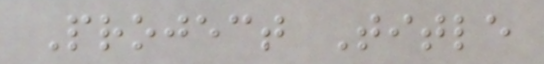Project Title
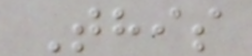This
